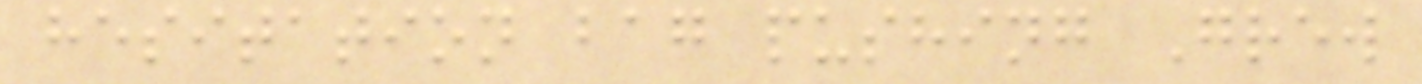hesitation bag pushing Grew
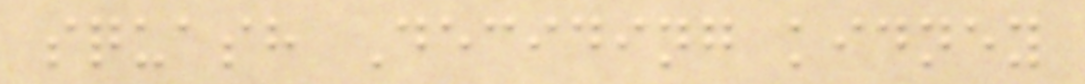squash Deciding kidney
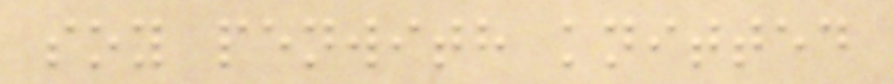soy penwith knitted
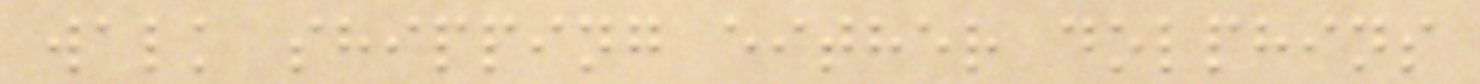walk shipping either dolphins
